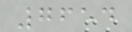7654
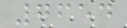7654
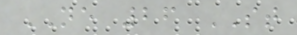NE 26 ST
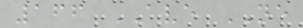166 AVE NE
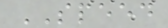SPEED
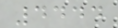4444
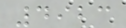4923
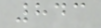843
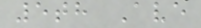5th Ave
